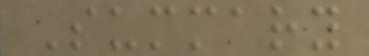Summary
